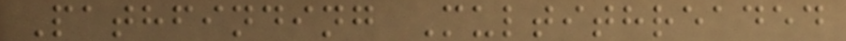Pathfinding Multithreaded
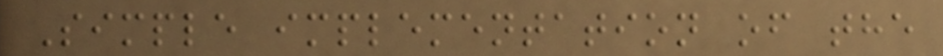Simple implementation of the
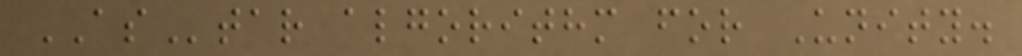AStar algorithm for Unity.
